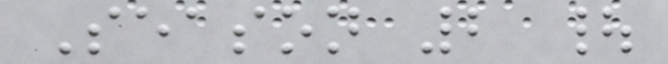Season 2 |
